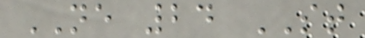NE 24 ST
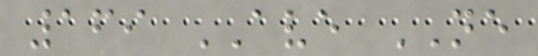169 AVE NE
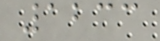1233
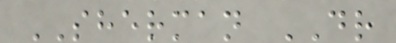SHERMAN DR
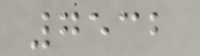7532
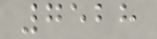7528
